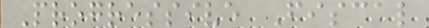Progressive Fiscal
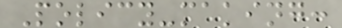Policy-making:
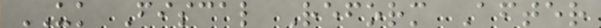UK Fiscal Reform After
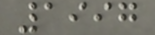1997
